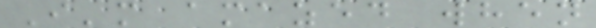I'm amazed when
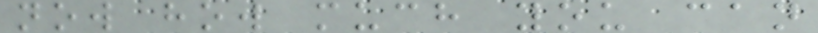now how much you can
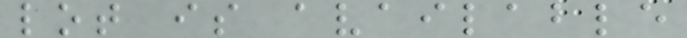lot is available
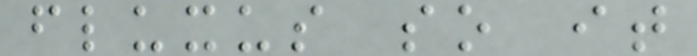fluxus so it
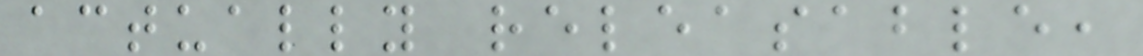actually releasable,
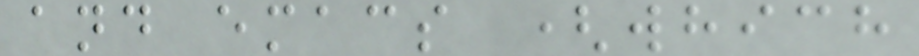and emacs (which
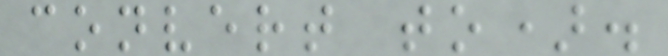convert to).
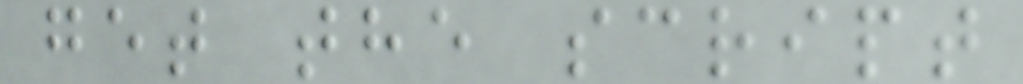get the script
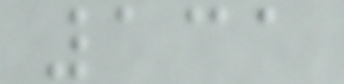131
